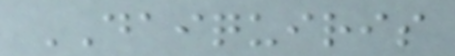DAIQUIRIS
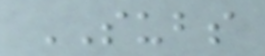SUBS
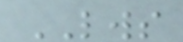LWS
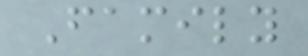Family
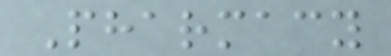Pharmacy
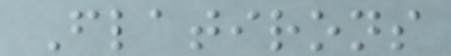Flatirons
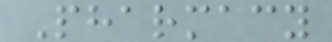Pharmacy
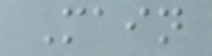Main
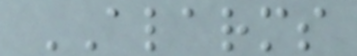ALARMS
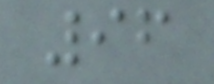96
